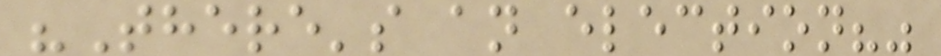"There's an election?"
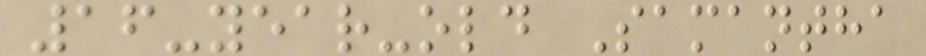16-year-old Samantha
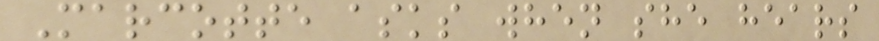Marcotte asks when she hears
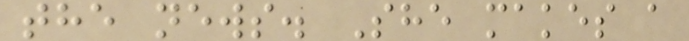the news. She makes a
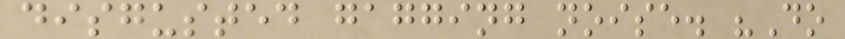disgusted gagging noise. "Do
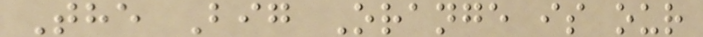The Big Orange is our
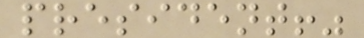president!"
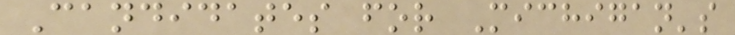Candidates for Michigan's
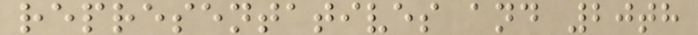representatives and 20th
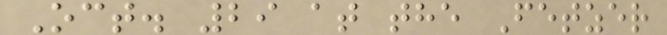Oct. 29 at the Fetzer
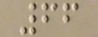66
